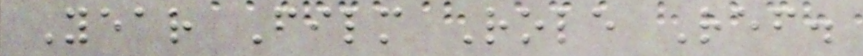Year Film Role Ref.
